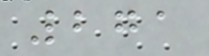271
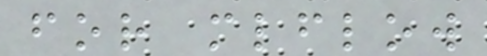for mlflow
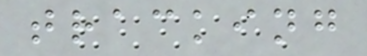tracking
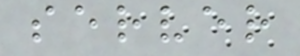server
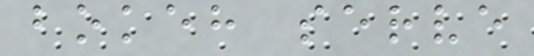bokeh serve
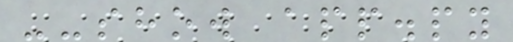--show app.py
